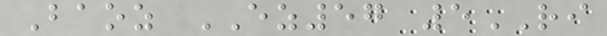Baoz EZ57 5RI
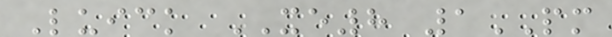Luick XE8 1PM
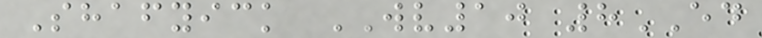Shafyick WV10 8ED
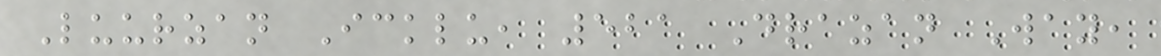Luurzan Icklu, 521 Drazan Way,
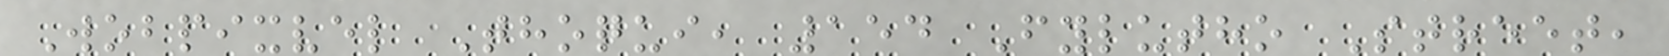Wobpixvel Thoqui, 154 Fylutho Street,
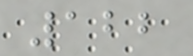122
